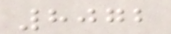8072
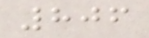806
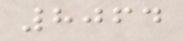8064
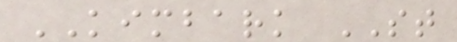KIMBARK ST
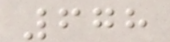678
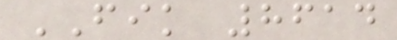FIK 8614
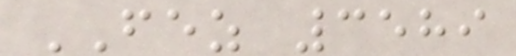FEZ 3589
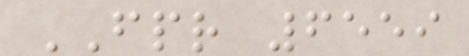FPR 6559
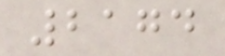2174
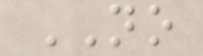NO
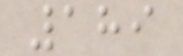189
